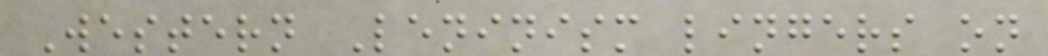Western Leninism lingers on
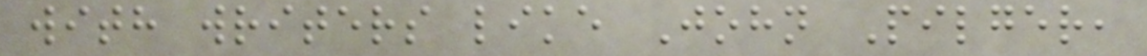with writers like John Pilger,
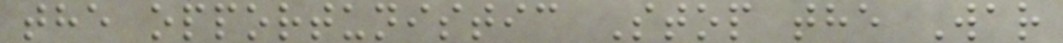the opportunistic Stop the War
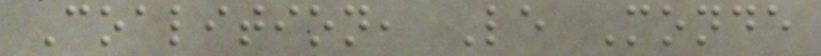Coalition, Le Monde
